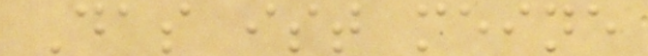Das ist meine
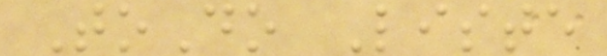ToDo Liste
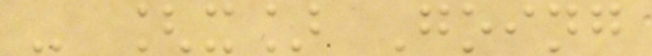- [x] Going
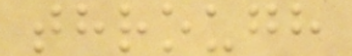through
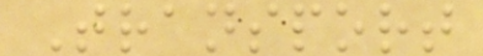Transport
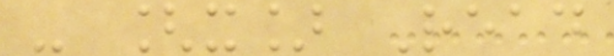- [x] Read
